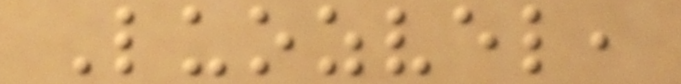Luozvel,
